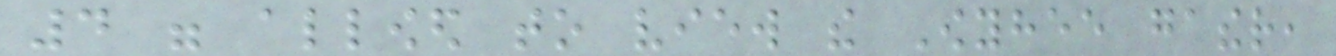4 were allowed to view the Owyhee gather,
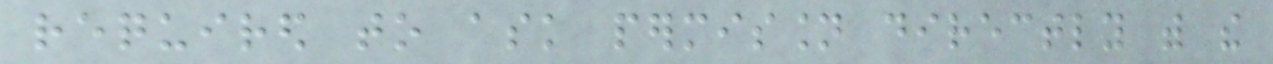required to ask permission directly with the
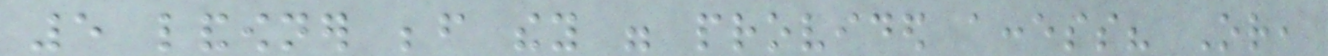5 landowner before they were provided access? Or,
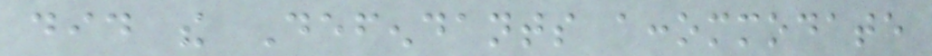did the Defendants accommodate
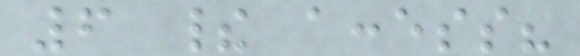6 their access?
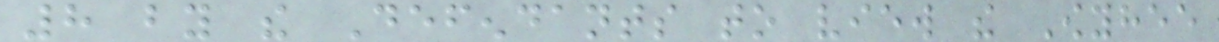8 by the Defendants to view the Owyhee
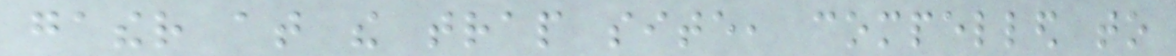gather at the trap site, compelled to
